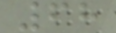68
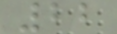22
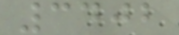3402
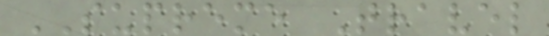SUPREME Travel
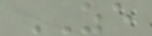ZE
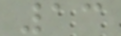13
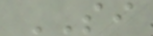SI
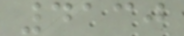4130
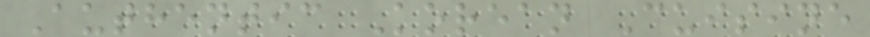Authentic Korean Cuisine
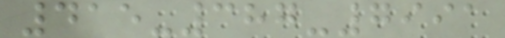415-387-7991
